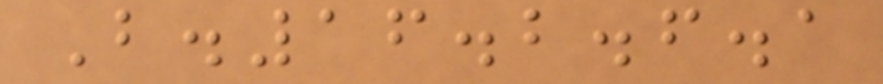B.16.2.6.1
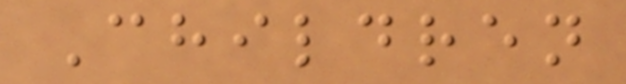Children
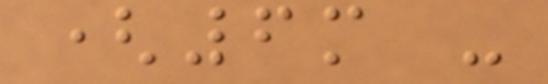(6m -
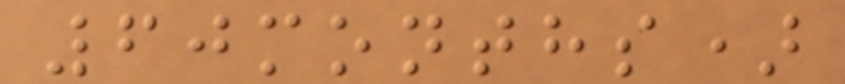60months)
